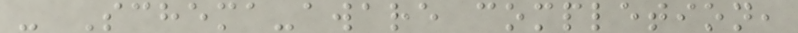- Schema-aware completion,
